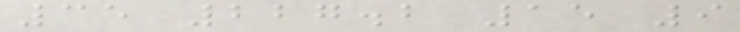35 227.2 15 9
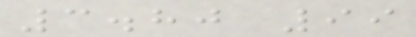3.80 99
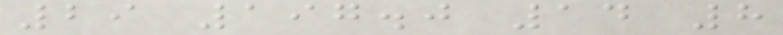29 197.0 14 8
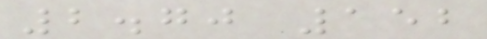2.70 152
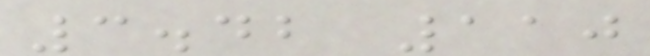3.42 110
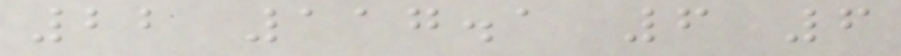22 117.1 6 6
